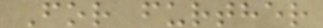For further
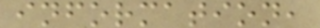information,
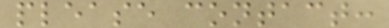please contact:
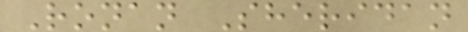Ronan Sheridan
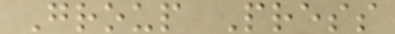Group Press
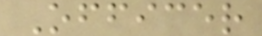Officer
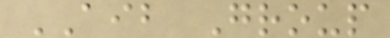AIB Group
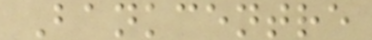Bankcentre
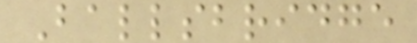Ballsbridge
